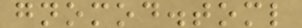gnomod.toml
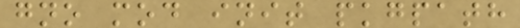gno mod init pkgpath
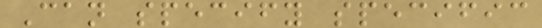Can specify specific
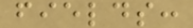fields:
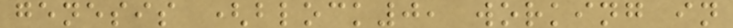genesis (block0, working in
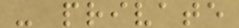- private
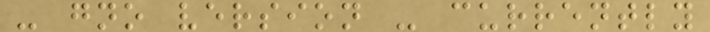- gno version - currently
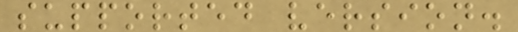supported version.
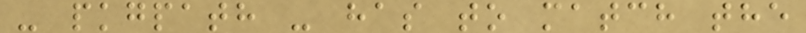- pkgpath - has to match the
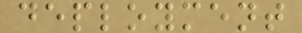deployment
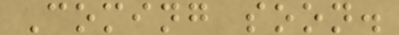Coming soon.
